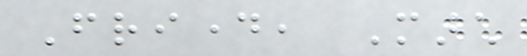Friday, March
